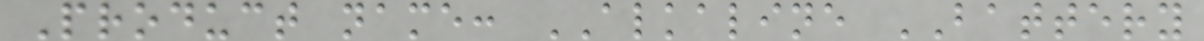Product name: ALKALINE BATTERY
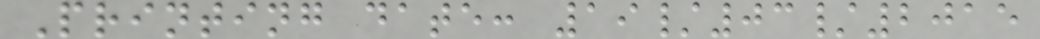Printing date: 19/03/2015
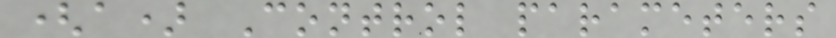(a) Control parameters
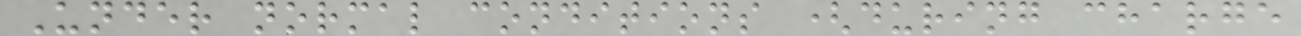Under normal conditions (during charge
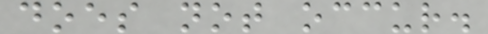does not occur.
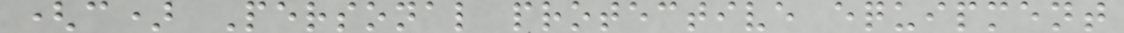(c) Personal protective equipment
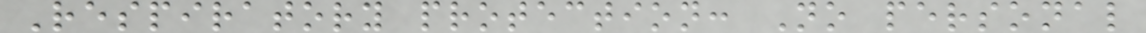Respiratory protection: No personal
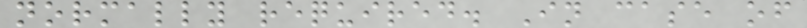normally required. In case of
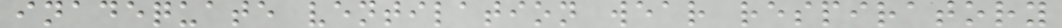inadequate ventilation wear respiratory
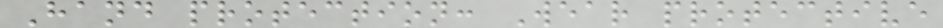Hand protection: Wear protective
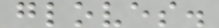gloves.
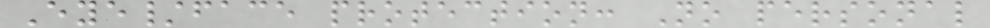Eye/face protection: No personal
